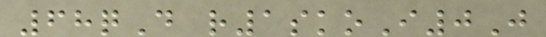68qD r1skoI0J
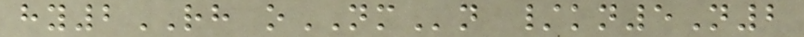hy2RH oNMn /kn5N2
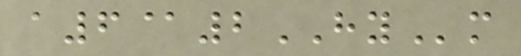a6@2HYm
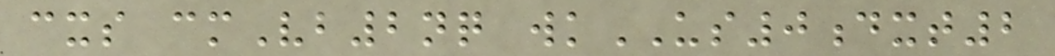cxs cmVb2nq wkUS0dxt2
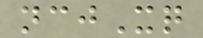ncjXq
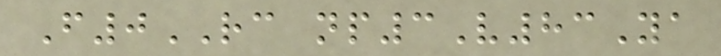F0RC np3V83Ya
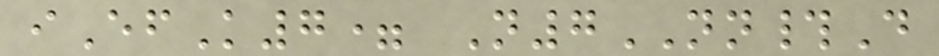iEfK7= N7NN#D
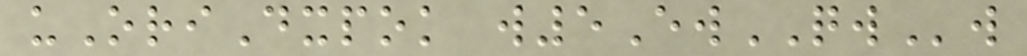uOriDxpok w5EwQWw
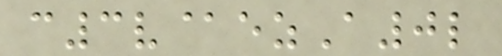c3v@ezA0l
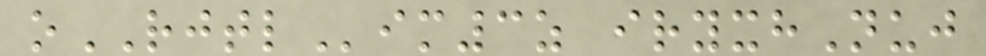oRJTLim3z iryxhNuj
